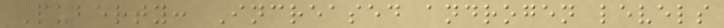Puberty: Increased androgen levels
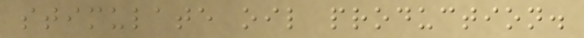stimulate oil production.
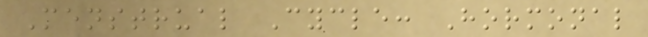Menstrual Cycle: Hormonal
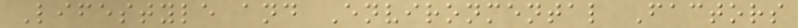Lifestyle and Environmental Factors
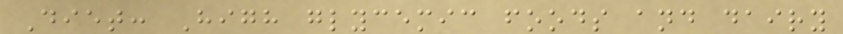Diet: High glycemic foods and dairy
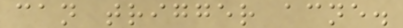can trigger acne.
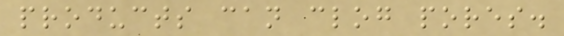products can clog pores.
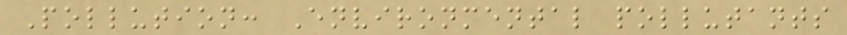Pollution: Environmental pollutants
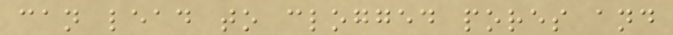can lead to clogged pores and
